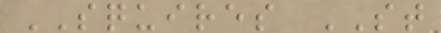SQUIRES ST
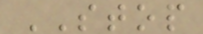STOP
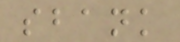sbank
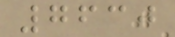7630
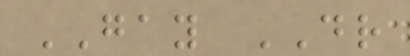GAY DR
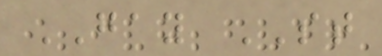GAY ST
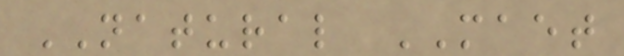NATURAL MAET
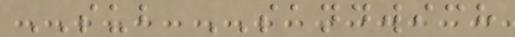SUB SANDWICH
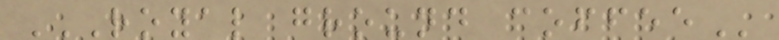ROYAL GROUND COFFEE
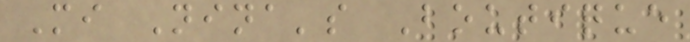Mi Nina's Boutique
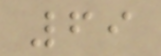69
